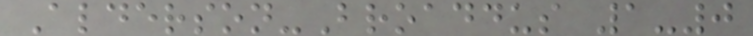Alderson-Broaddus 1-0
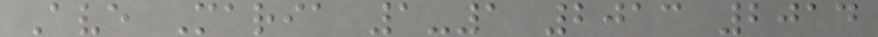Ave Maria 1-1 2013 2014
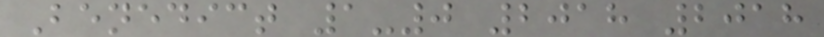Benedict 1-0 2018 2018
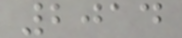2014
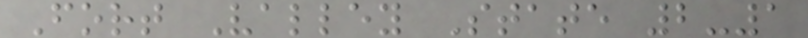Fort Valley State 2-1
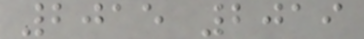2015 2019
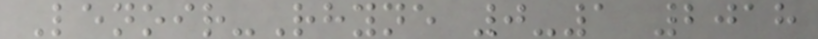Lenoir-Rhyne 0-1 2018
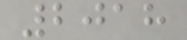2018
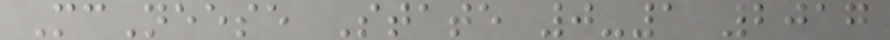McNeese State 0-1 2017
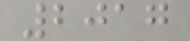2017
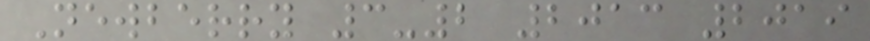Newberry 3-2 2013 2019
